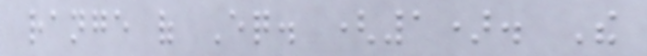range of Eq. (1). The
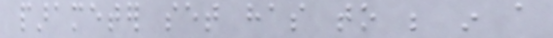parameter set has to be in a
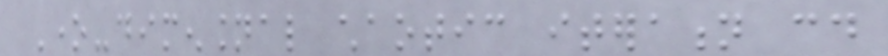One-dimensional chaotic iteration could
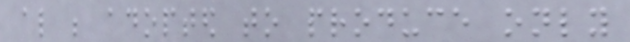also be adopted to produce only
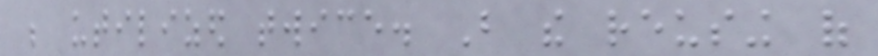be utilized twice. But the reusing of
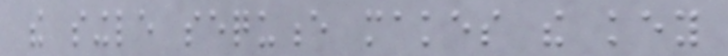the single sequence makes the key
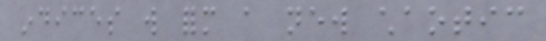indices will form a new chaotic
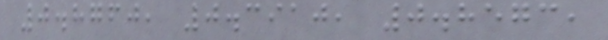0.8760, 0.3910, 0.8573,
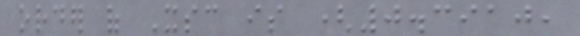order of Xsc is (0.3910,
